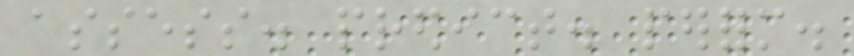assess. predict. perform.
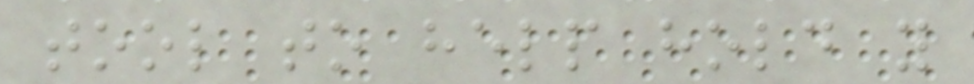tool to help hold you
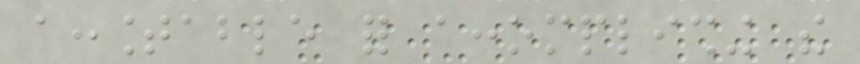accountable for accomplishing the
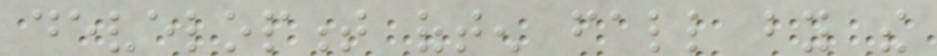development often fall by the
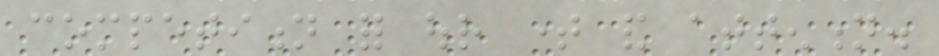competition for our time and attention.
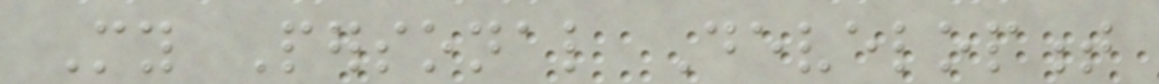My Personal Development
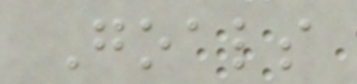Goals
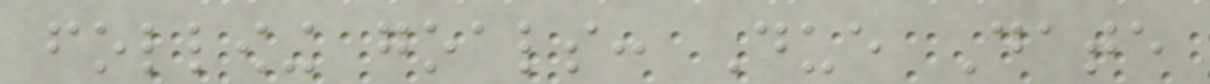following goals: Due Date
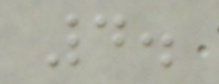4.
